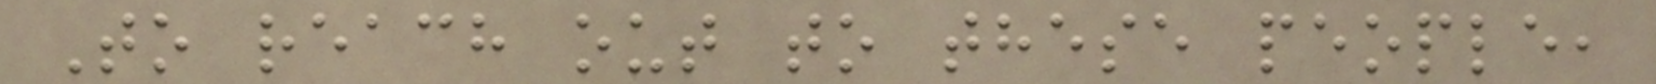To reach out to these people,
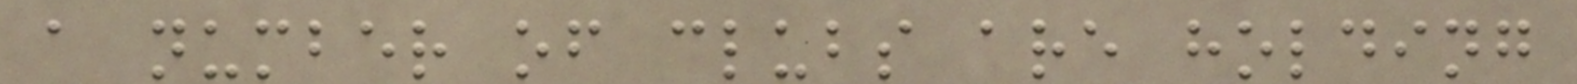a number of clubs are holding
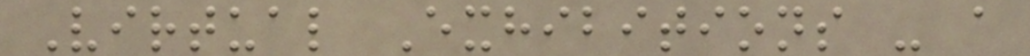Virtual Exhibitions - a
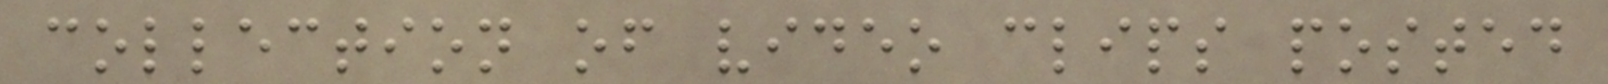collection of video clips posted
